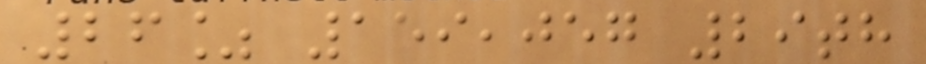26% 159,057 29th
